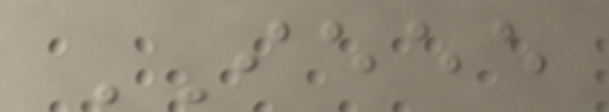IEEE
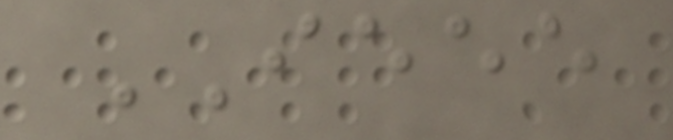IEEE
